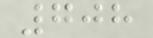708
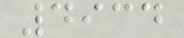4934
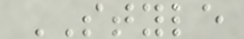STYLE
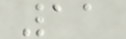11
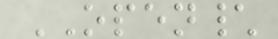OPEN\
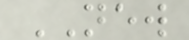NEW
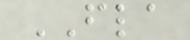FLA
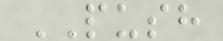PUSH
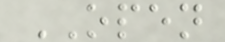OPEN
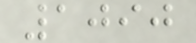1090
